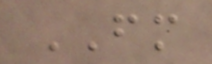FM
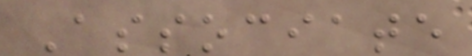Associate
